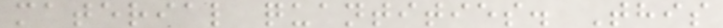material quantities. This
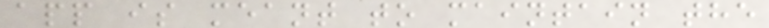app is meant to maintain the
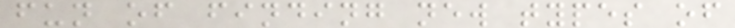fun of finding new types of
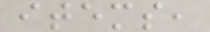items,
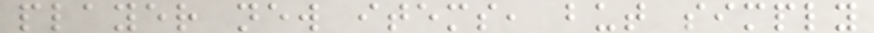player new items, but simply
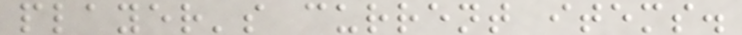player's current items.
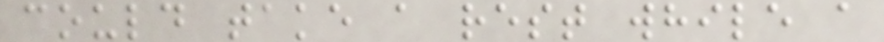could take a rest while a
